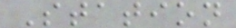Station
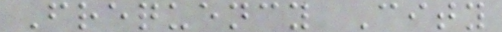Frequency City
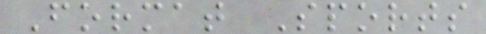Format Sports
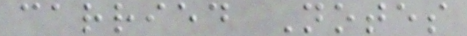carried Notes
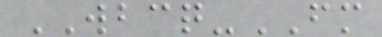WBCQ-FM
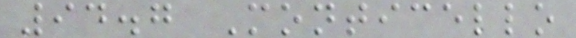94.7 Monticello
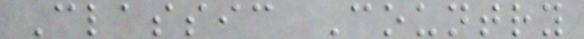Classic Country
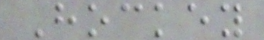Hockey
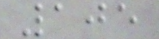105
